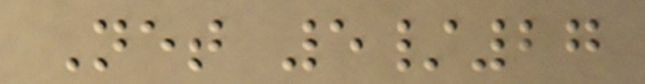Net 5/27
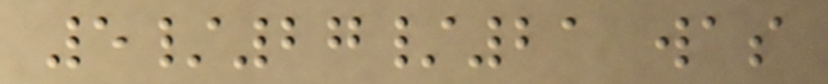5/27/21 was
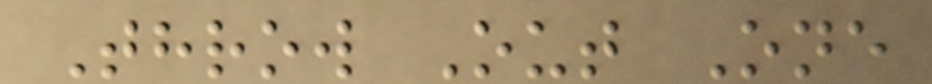Throw Out One
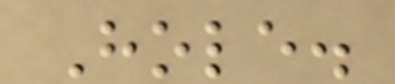Hole.
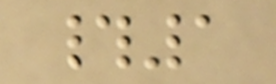#1
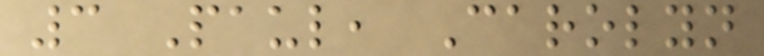3 Paul, Carolyn
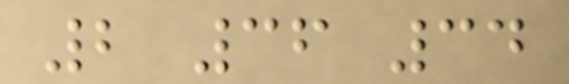2 36 34
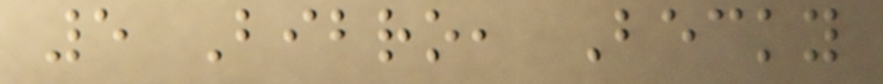5 Bibro, Becky
